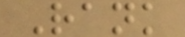Rank
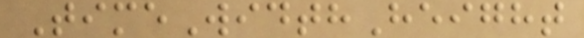TimeWidthHeight
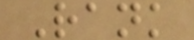Rank
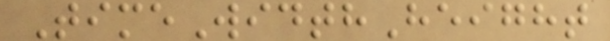TimeWidthHeight
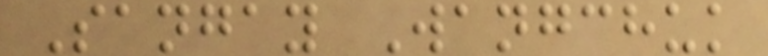Sangay Wangchuk
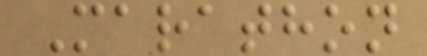Marathon
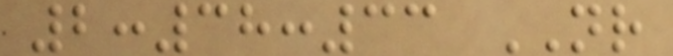2:38:33 NR
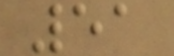51
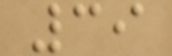39
